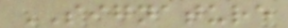SIGNATURE
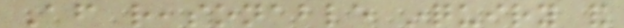After reasonable inquiry and
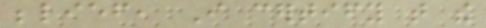belief, I certify that the
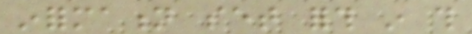information set forth in this
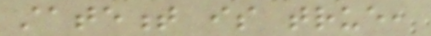statement is true,
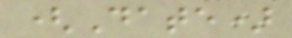(Date)
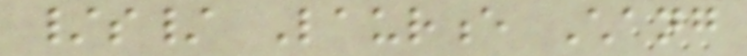/s/ Laurence Chang
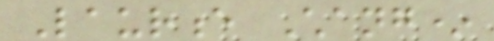Laurence Chang*
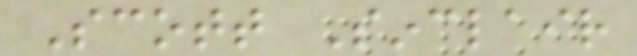Scott Sinclair
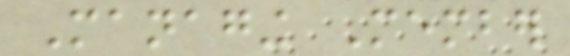Managing Member
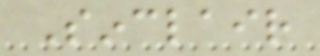Sinclair
